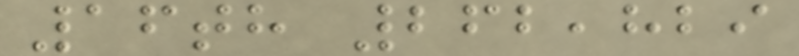16th 262,829
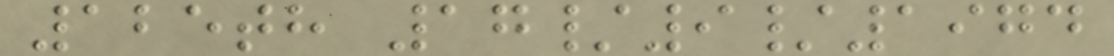125th 17/9/1974
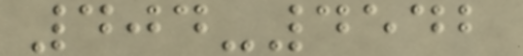404-4542
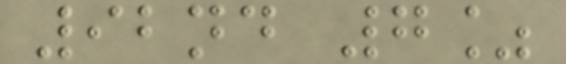92nd 7%
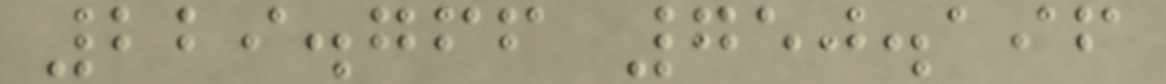229.766 750.196
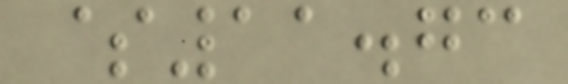$11.73
